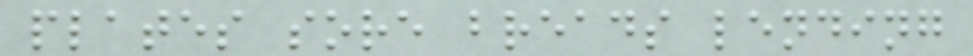plates sore breads lending
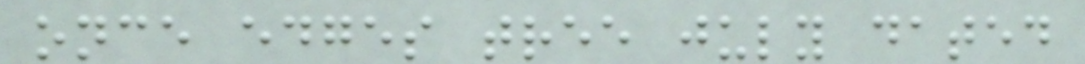once edges tree july dated
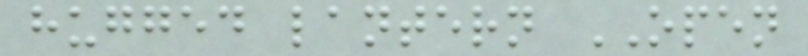hugged lantern OPEN
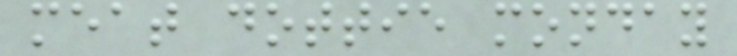meat dottie monday
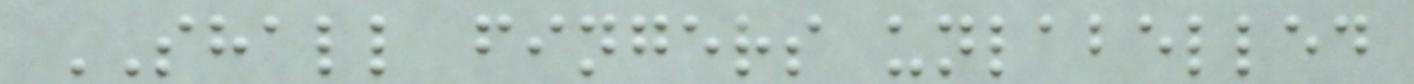SHALL fingers unlabelled
